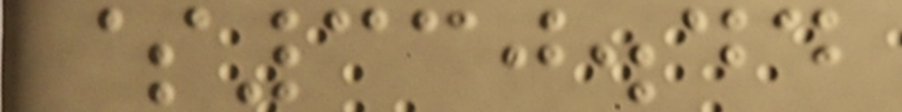$330.44
